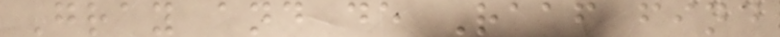Gray and de Raaf find
